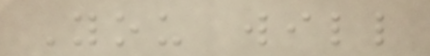You will
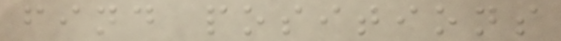find positions
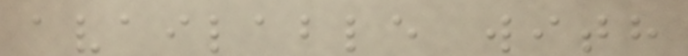available with
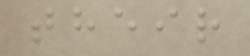their
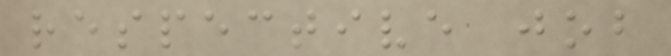respective job
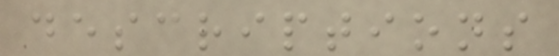descriptions
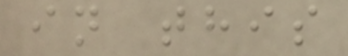in this
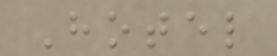Hotel
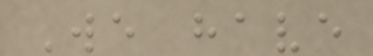We have
